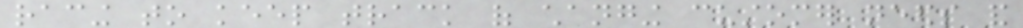racing to keep track of changing customer needs and
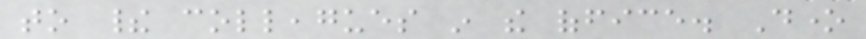to their colleagues in the office. Done
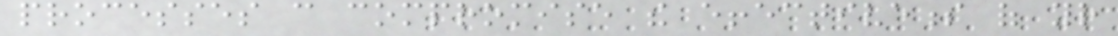processes can compromise the effectiveness of your
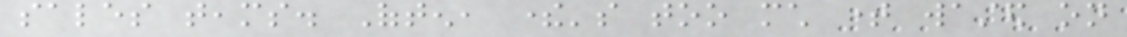sales teams. Often, there's too much time wasted on
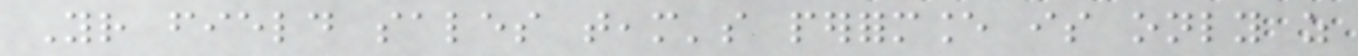Your field sales team's performance is only as
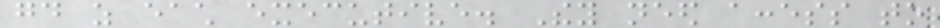good as each executive. They need access to
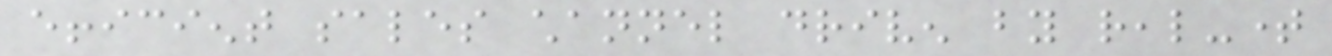efficient sales channel driven by real-time
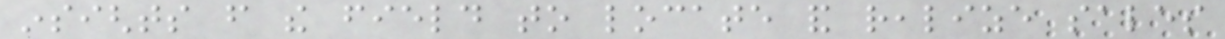insights from the field to locate and realize sales
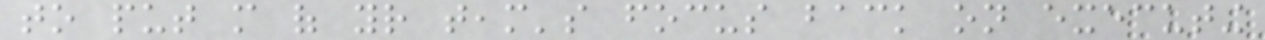to put more of your team's focus back on executing
